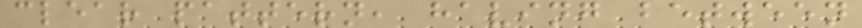clear pattern, having between
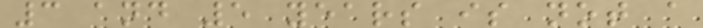3 and 5 years is not a
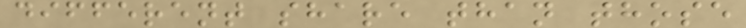different share than those
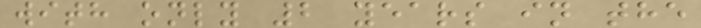with only 2 years in the
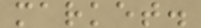market.
